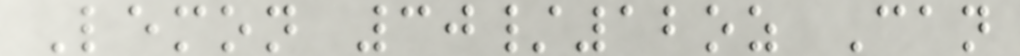Lemon 30/12oz Can
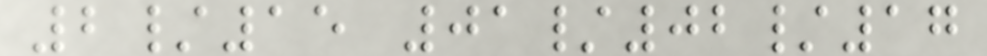2/15 01/02/17
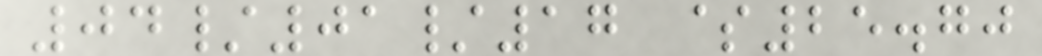04/01/17 $25.70
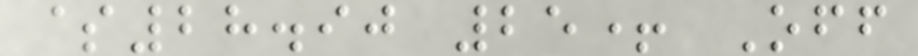$28.90 25+ Off
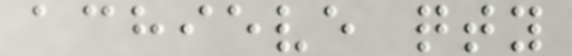achieve qty
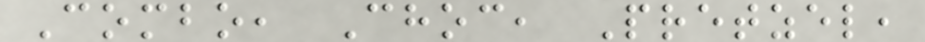Combo, Choc, Pretzel,
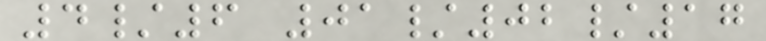4/6 01/02/17
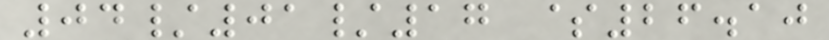04/01/17 $26.10
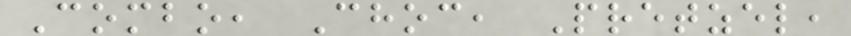Combo, Choc, Pretzel,
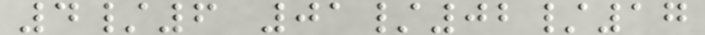4/6 01/02/17
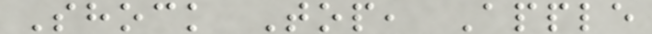Shock Top, Apple
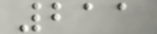211
